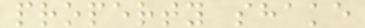property shake
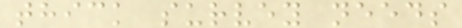thick survey needs
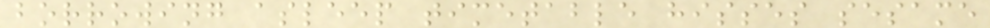borrowing asleep timetable hisses sesame
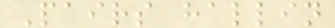Pairs hallin
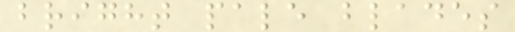bright pale blades
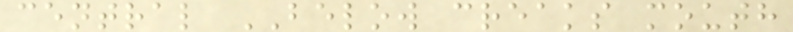central BELOW creaks mouth
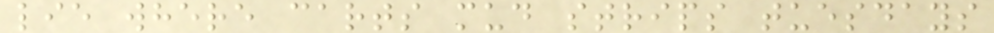lie where carts mud strips tuesdays
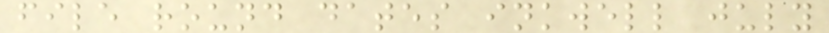file round dates inkwell july
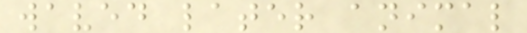waved later animal
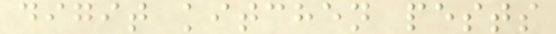digit kitchen pests
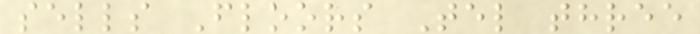sells Floors Tel three
